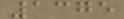1375
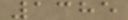1385
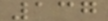137
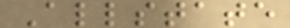Allstate
